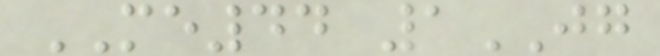ME44 1JG
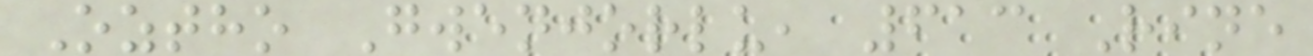Oztho Gwenjorlu, 613 Rine
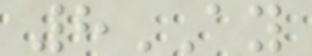8AY
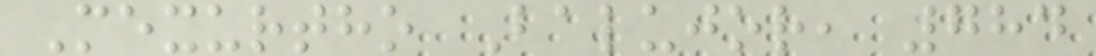Mexurtho Balujor, 784
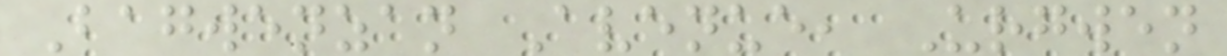Bagwenzan Avenue, Urgwen
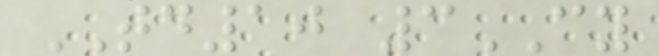TD10 3CY
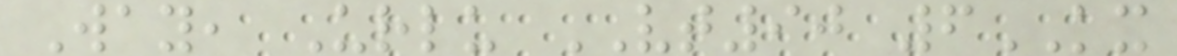Way, Urlu VT90 6KX
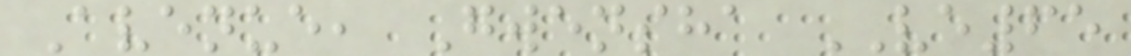Avenue, Gwensha VE65
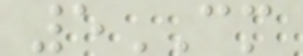5CM
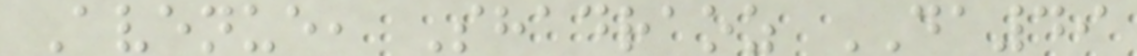Avenue, Shadraoz DA49
